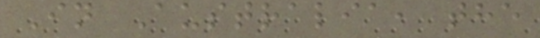In Australia, the
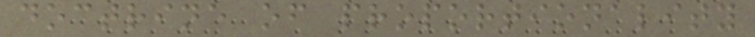doctrine of proportionality
